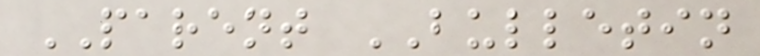PARENT BULLETIN
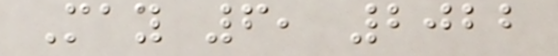May 6, 2022
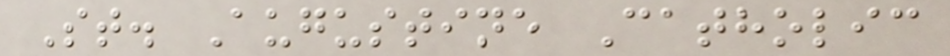St. Augustine Catholic
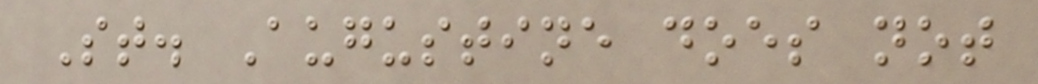St. Augustine does not
